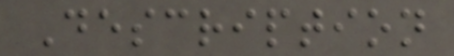Description
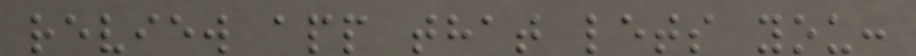review app that lets you:
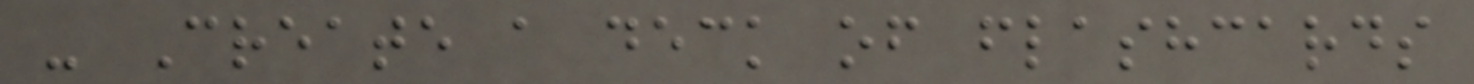- Create a deck of flashcards
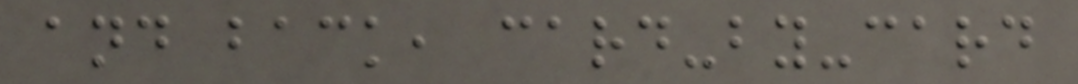and back, card-by-card
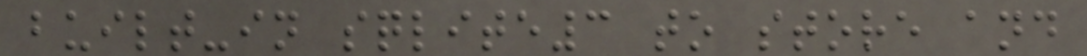built-in sqlite3 to store and
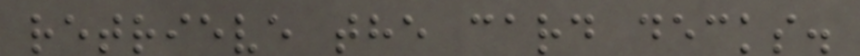retrieve the card decks.
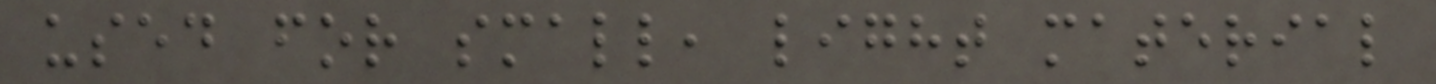used for small, light material
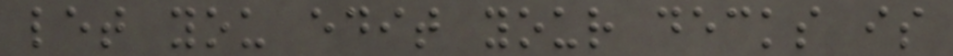let you edit your decks is
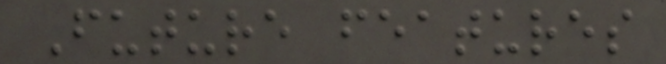Future features
